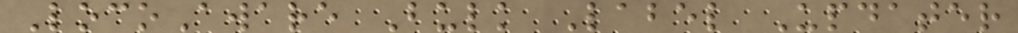LocoAware Bulk Label Updater
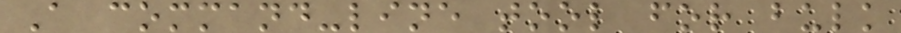A command-line tool for bulk
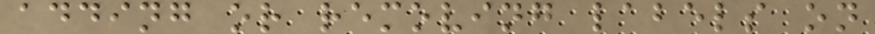adding or removing labels on
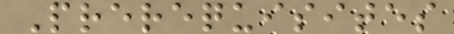Prerequisites
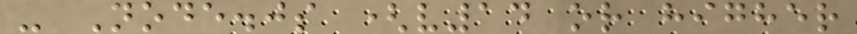- Node.js (v14 or higher
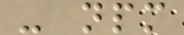- npm
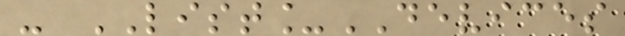- LIST_DEVICES
